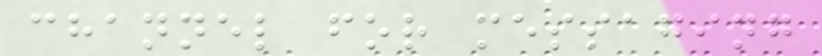channel for messaging
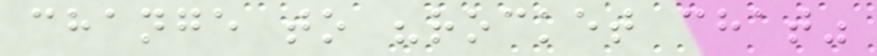change to "rocket chat"
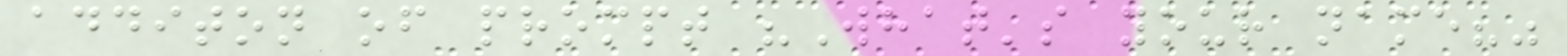additon of prompt "What's your name?"
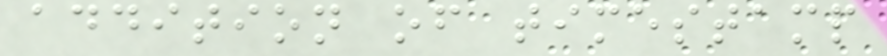addition of timestamp
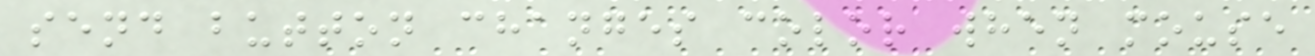send button changes color when mouse
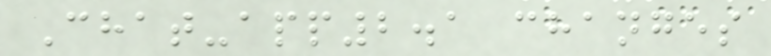Chat-app2.1 changes
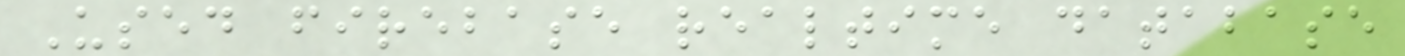Used firebase realtime database
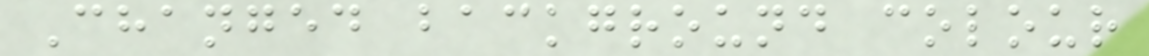Changed background colour
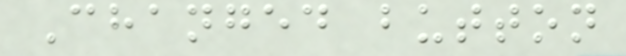Changed button
